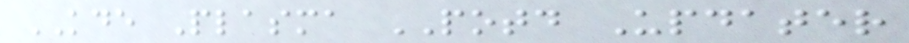KDE Plasma POTD Updater
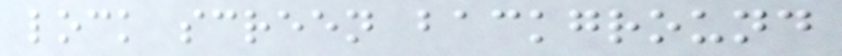lock screen background
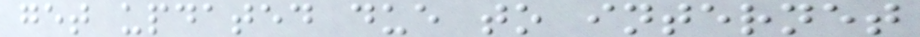get updated due to internet
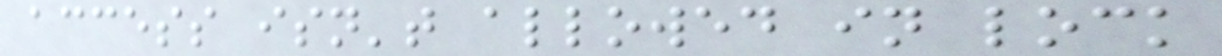access isn't allowed in lock
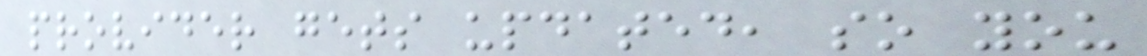provider gets updated, so you
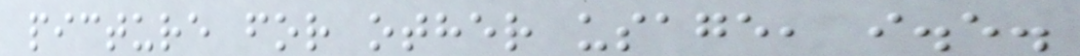picture for other usage, i.e.
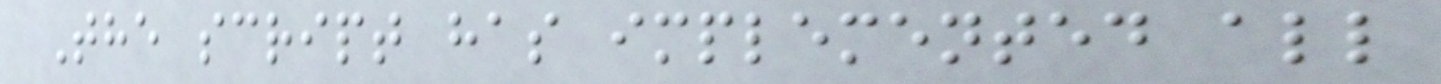The script has implemented all
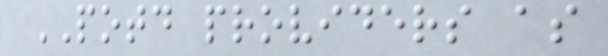POTD providers as
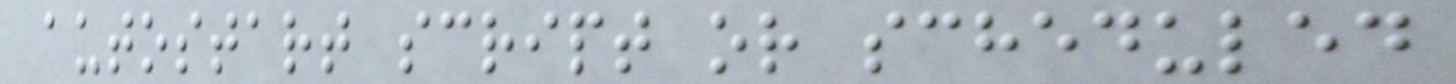autostart script or scheduled
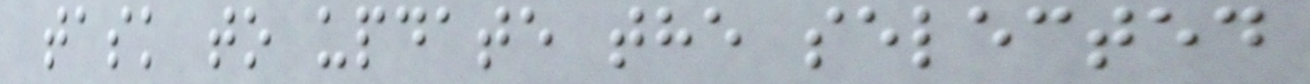task to update the selected
